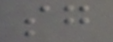sg
